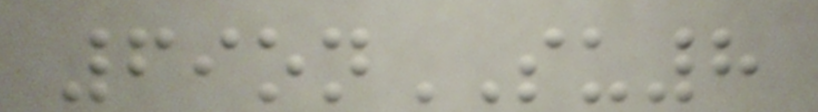69onSU8
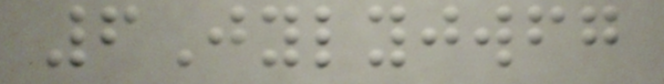6Jylyjwfg
